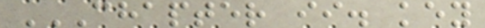CHAPTER II. KEY
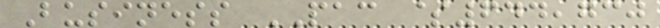Business PAC $644,730
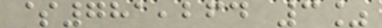$781,264 3%
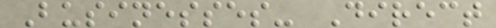Businesses- Direct
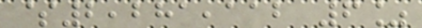$2,281,112 6%
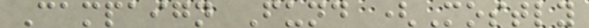Campaign Fund (Mostly
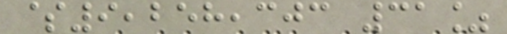$9,258,303 31%
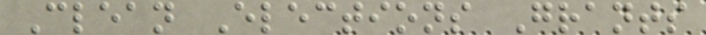Clean Elections Grants
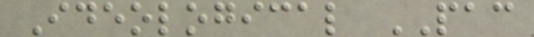Ideological PAC
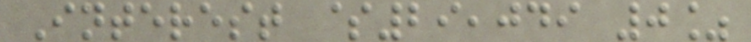Interest $29,049 0%
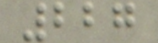227
